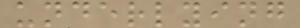underlying
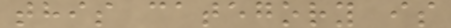this category is
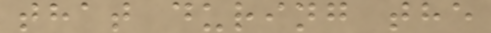that during the
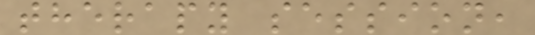therapy session,
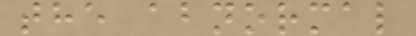the abnormal
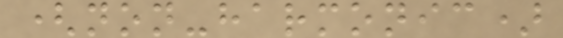(non-harmonic)
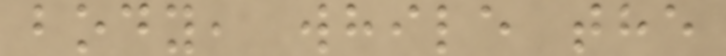body, while the
